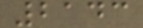2143
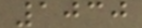1030
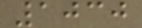1030
